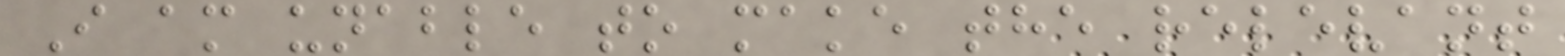I am unable to make the relevant
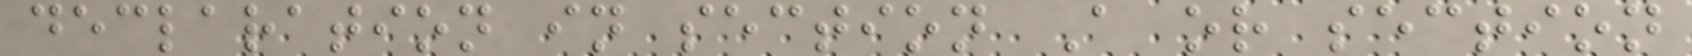declaration in section A or section
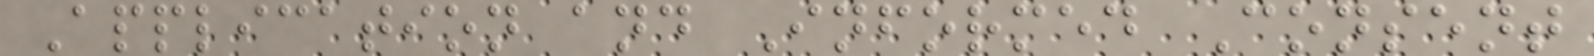Application and Informed Consent
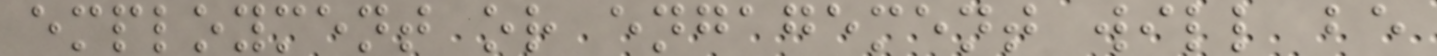employment or engagement will be
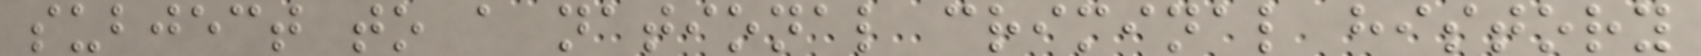subject to a national criminal history
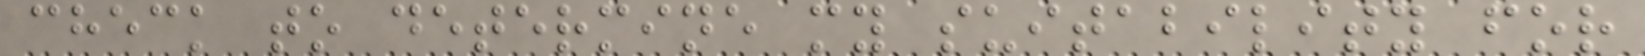check to determine my suitability for
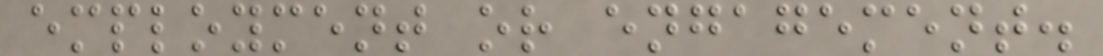employment or engagement.
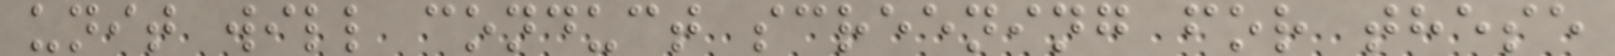unit will conduct screening for these
